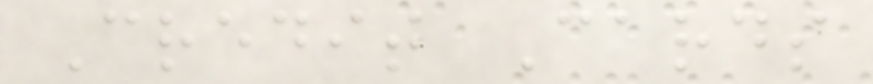Credit Cards
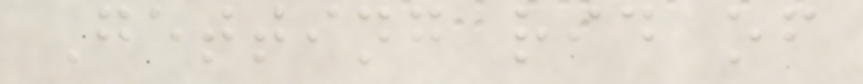Getting rid of
